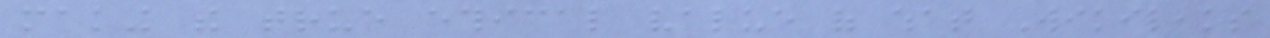making the true ethical value of what Wikileaks
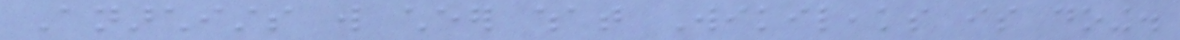Anarchists will cheer what Wikileaks is doing.
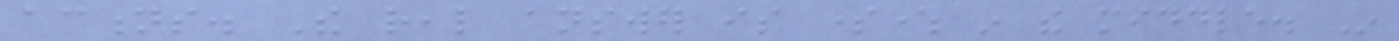actions. The real answer is somewhere in the middle. In
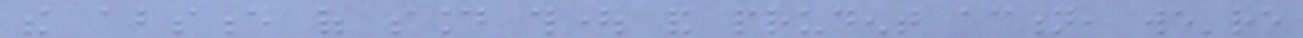the absence of sound thought and prudent action, we're
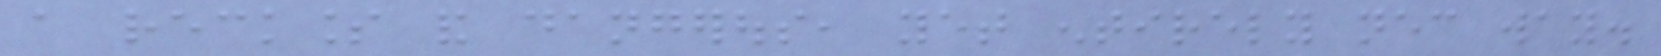a reckless and dangerous, yet entirely necessary way.
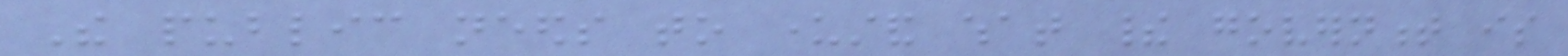The public needs to understand what their government is
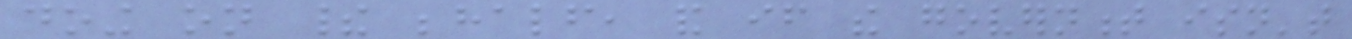doing on their behalf, and if the government isn't
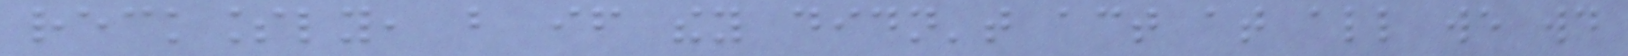recklessly, but if they didn't act at all we would
